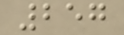257
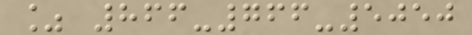% 866-766-5050
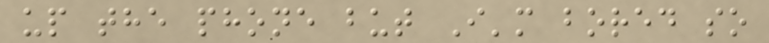up the phone but I'm bored so
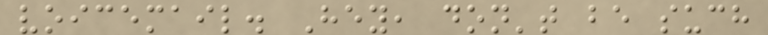voicemail. Hey, don't be such
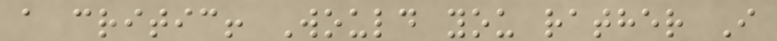a critic! Would you rather I
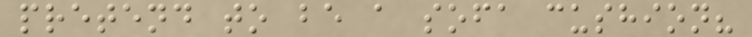pretend to be a sofa cushion?
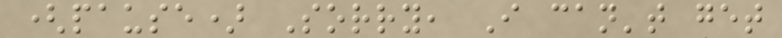(pause) Sorry, I can't get
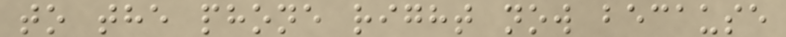to the phone right now because
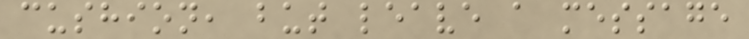cushion, but leave a message
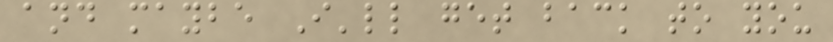and maybe I'll get back to you
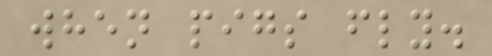when pigs fly.
